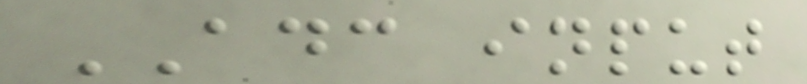ADC input
